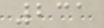231
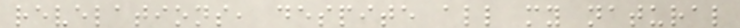revelations, despite all my natural
